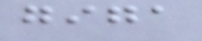giga
